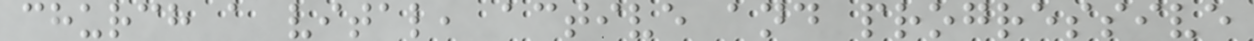church a vital, active and progressive
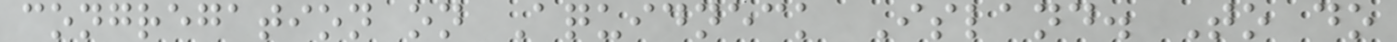congregation on Aquidneck Island. To do
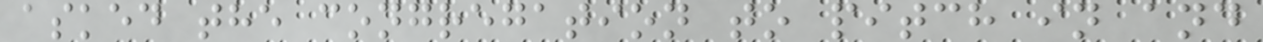asked the congregation to pitch in and
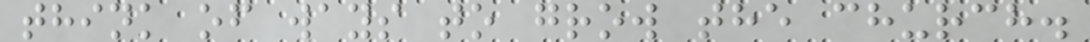think of ways to grow the church.
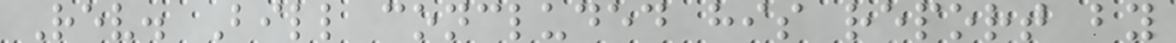Rev. Bill concluded his report by
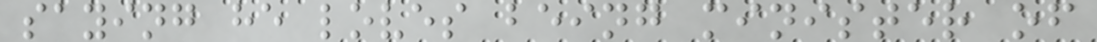saying he loves being minister of
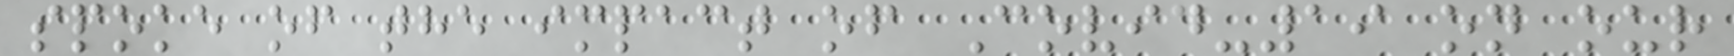spoke of the impact of Covid-19 on our
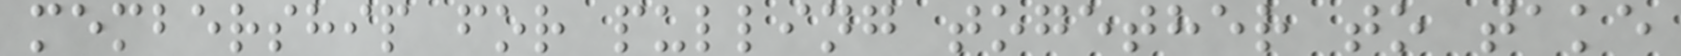membership for pulling together to take
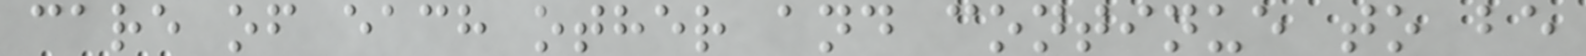care of each other and continue to be
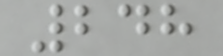248
